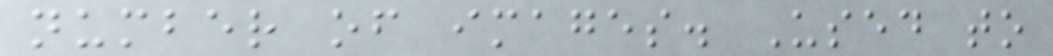number of images. Used to
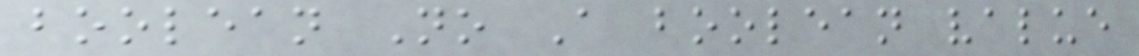boolean No A boolean value
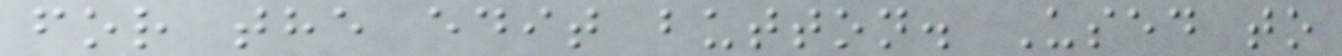for the edit button. Used to
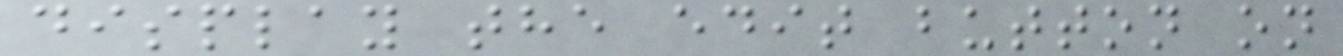display the edit button on
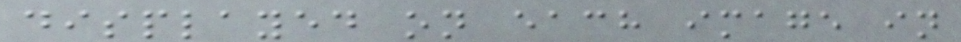displayed on each image in
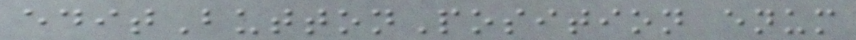editButtonPosition enum
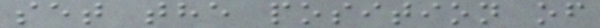set the position of
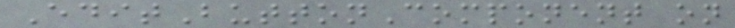EditButtonComponent on
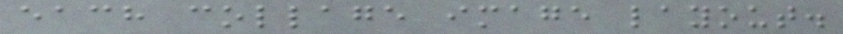each collage image layout.
